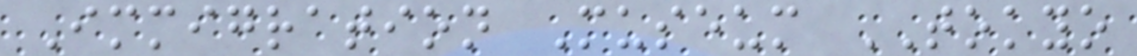Immigration Museum TOKYO
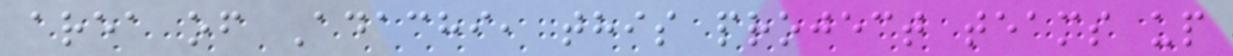area of Adachi, this project teams up
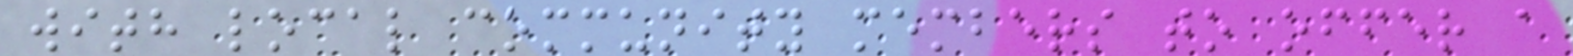with local community members to offer a
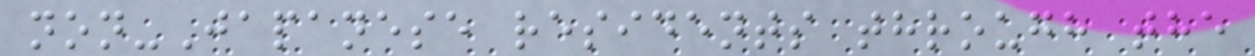non-Japanese residents through the
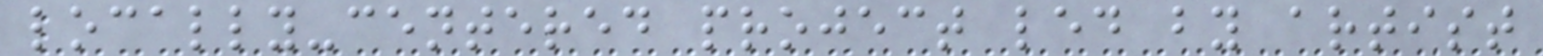locally-centered project led by artist
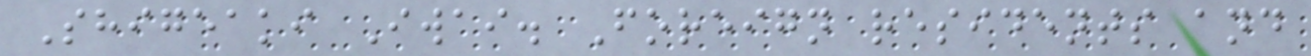Shigeaki Iwai. Foreign residents and
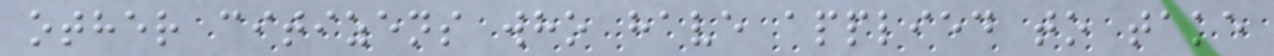other citizens who have applied to take
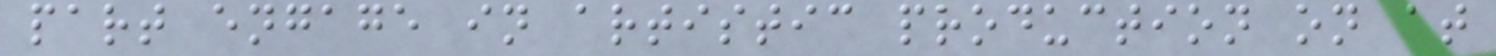part engage in artistic production on at
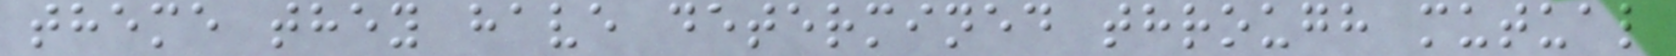theme they have determined through mutual
